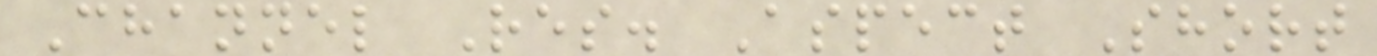Channel Res. Aspect Short
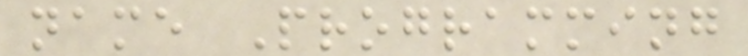name Programming
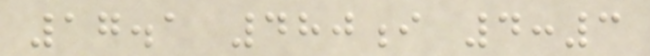17.1 480i 4:3
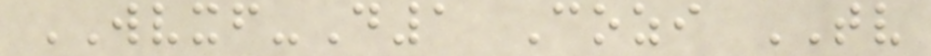WVXF-D1 Cozi TV
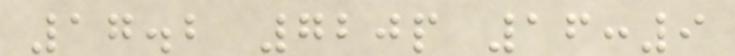17.2 720p 16:9
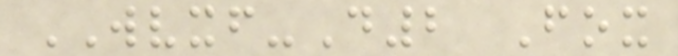WVXF-D2 Fox
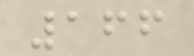166
